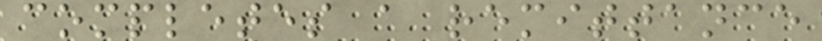completes a remittance
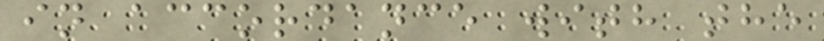in accordance with the
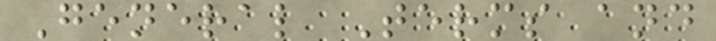General Terms and
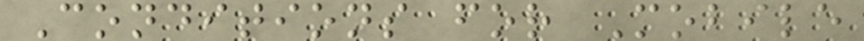Conditions for Mobile
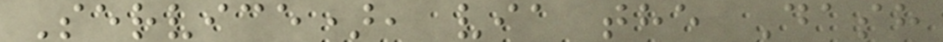Service), via the Dash
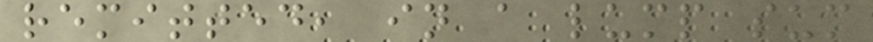remitted, in a lump sum
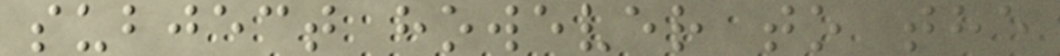subject however to the
